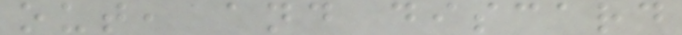out, and discard
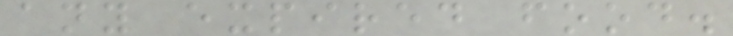any expired food.
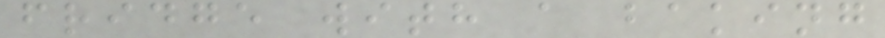fridge with a baking
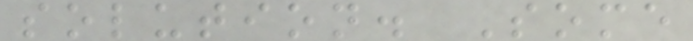solution. Some
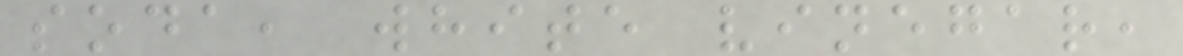soda, white vinegar,
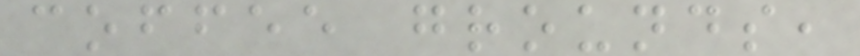coffee grounds,
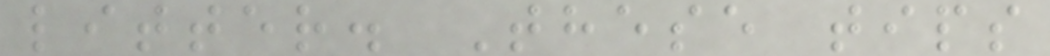litter. These tips
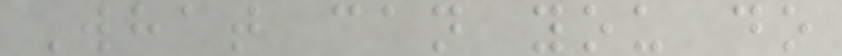What can you do
